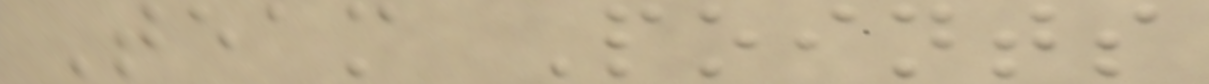Team Points
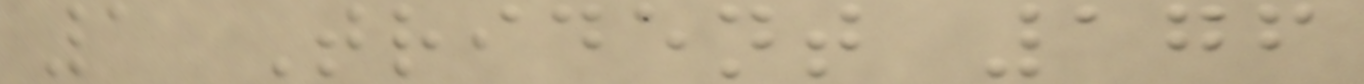1 Trident 176
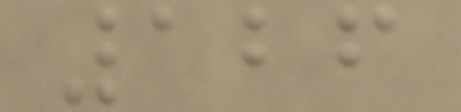126
